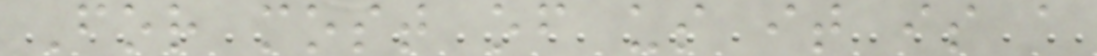For most of us it is a
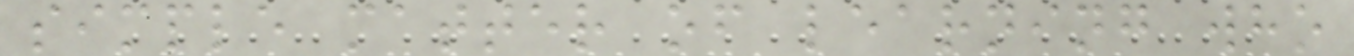simple matter of learning who
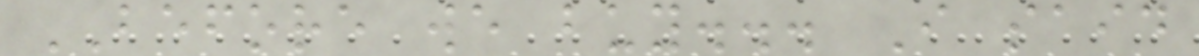BEFORE we buy... I said
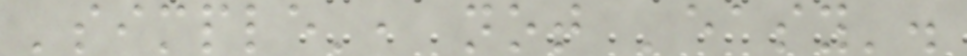'simple', not 'easy'.
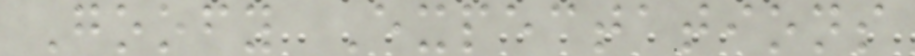Goofy Expectations
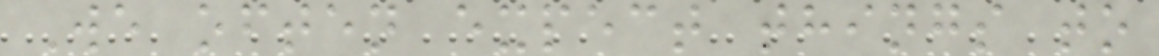We often expect things to
